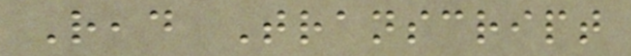Read Transcript
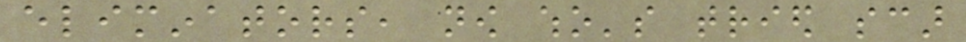eliminators, now who's tried scar
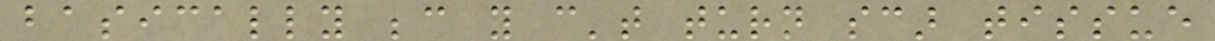basically because you can't turn scar tissue
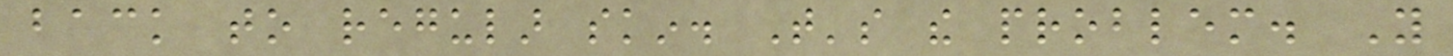back to regular skin. That's the problem. You
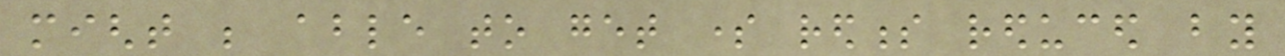might be able to get some redness reduced by
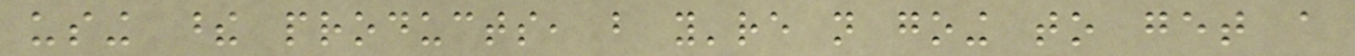using these products, but you're not going to get a
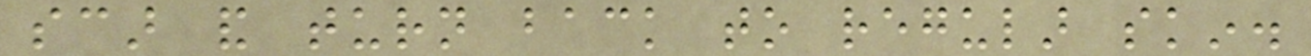scar and turn back to regular skin.
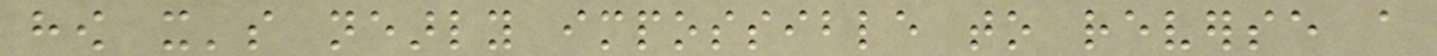how it's nearly impossible to reverse a
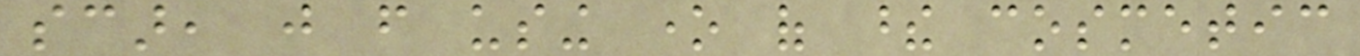scar, just from using one of these cosmetic
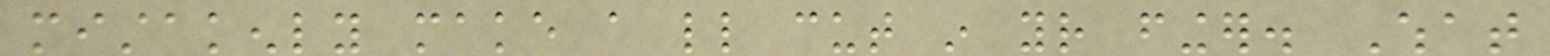mistakenly make a little cut in your finger. What
